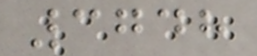3748
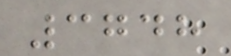3748
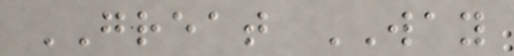GREAT WAY
